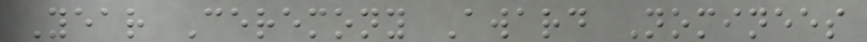Year Ceremony Award Nominees
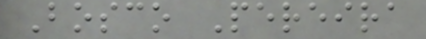Bosco Pereira
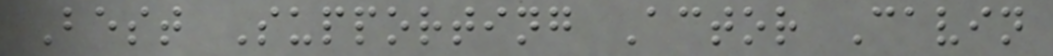Best Supporting Actor Cavin
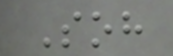Soh
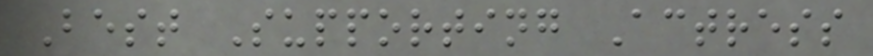Best Supporting Actress
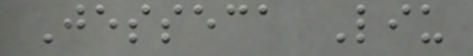Jesseca Liu
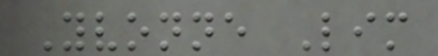Yvonne Lim
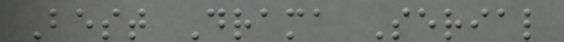Best Drama Serial
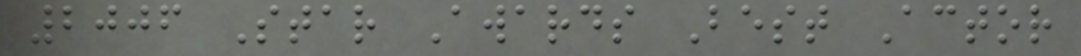2006 Star Awards Best Actor
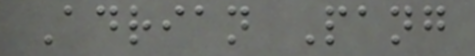Adrian Pang
